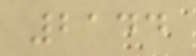2144
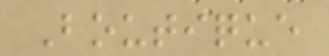Boutique
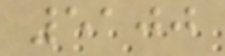5100
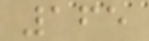165
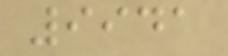9941
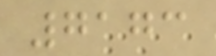7173
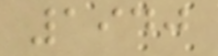1940
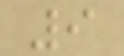9
